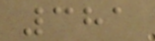381
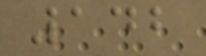142
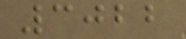3022
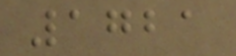1721
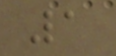1
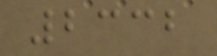2332
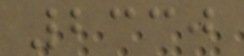2330
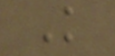K
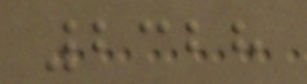2328
